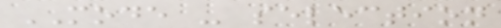MODE - selection
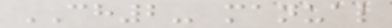CH2- manual
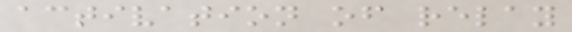activation of relay
